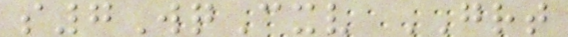s7WqCxv GRT
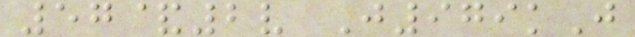57&2v J979kJ
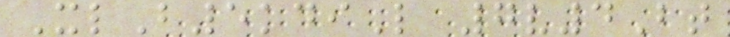XlB5kdiL 7v4Bt
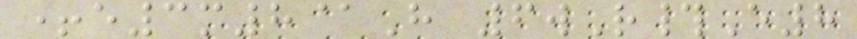+e3m8@H 6wR#E8
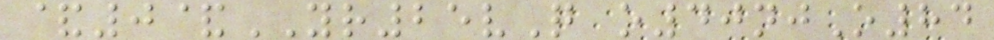&0&YR25vQ o40njO84
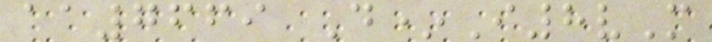aa7669 D*I8vM
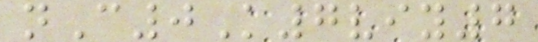nC0K7viy7
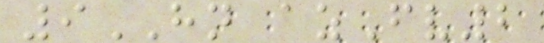9HN azFv2
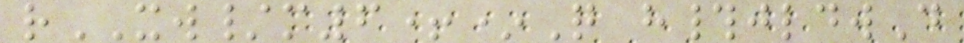rXW/m6+*Q h#jldwD
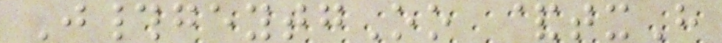J#geytgOo &txH
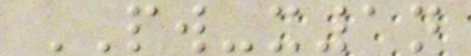PW-x1n
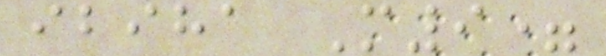ibiha M9=
